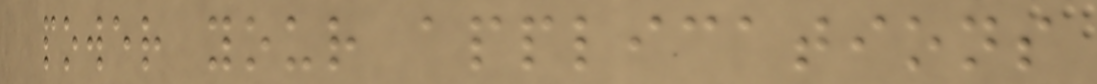power your applications
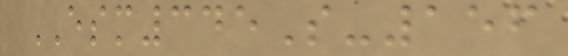ESM345S-156
